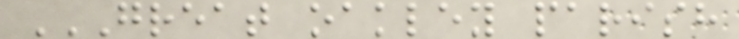GREAT OAKLEY PARISH
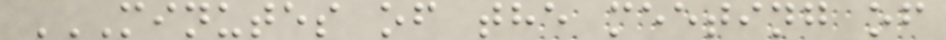MINUTES OF THE MEETING OF
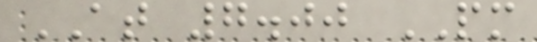AT 7.00 PM
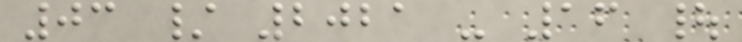03 / 2021 - 16 |
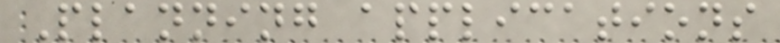Planning applications
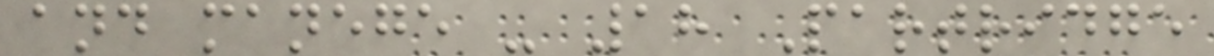and manege - 18 Partridge
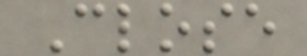Close
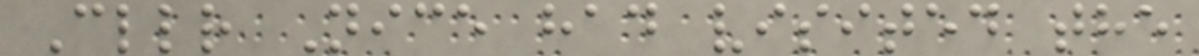Cllr Nice had visited the
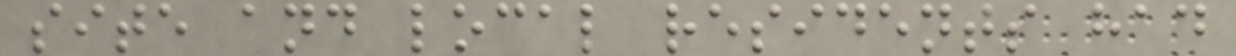site and local residents had
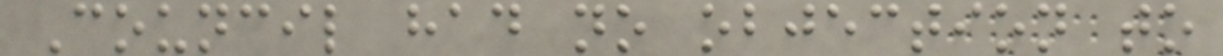Council had no objection to
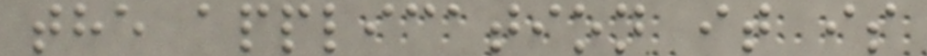the application it is
